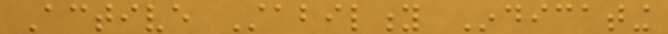Active Stability Indicating
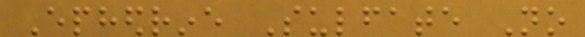Ephedrine Sulfate No
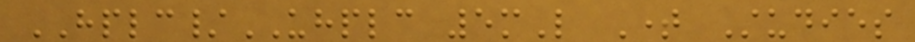HPLC/UHPLC 5mL Time Studies
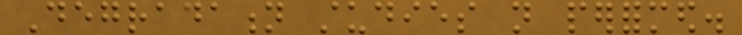Degradation studies not performed.
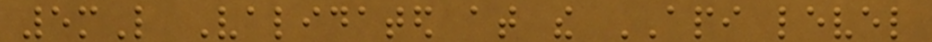5mL Validated at the API level
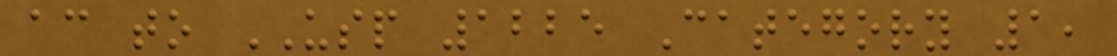according to USP 1225 Category 1,
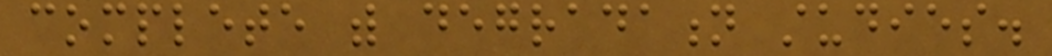complete with degradation studies.
